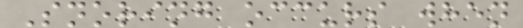Snoring occurs when
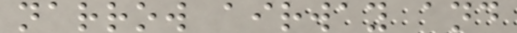narrow airway and
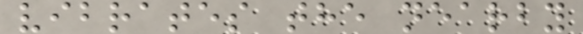vibrates the nearby
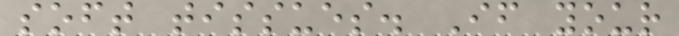soft tissues. If your
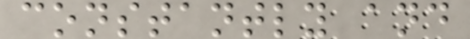constantly and
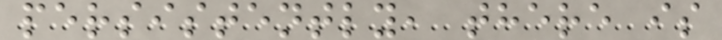persistently, there is
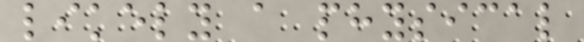likely a physical
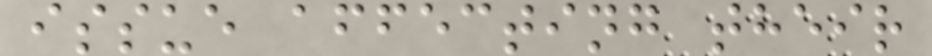issue affecting their
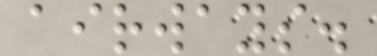airways.
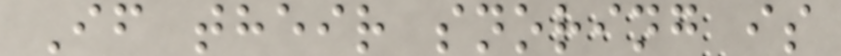If their snoring is
